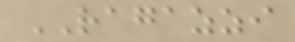RAGAZZI
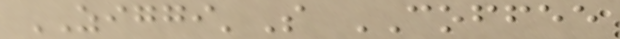ZIGGI'S COFFEE
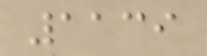1139
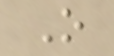O
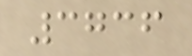3736
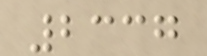2337
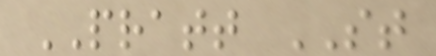PRATT ST
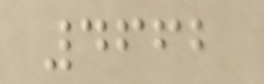4662
